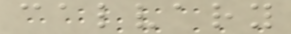calvary
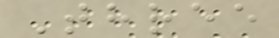Three
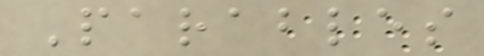Parables
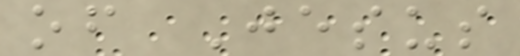of Jesus
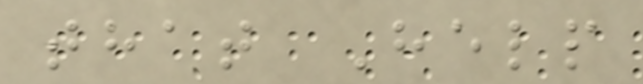that Help
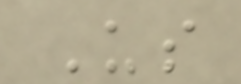Us
